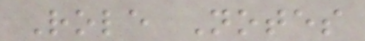Role Notes
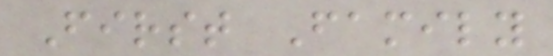First Family
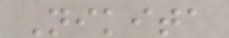Nikita
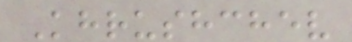Khrushchev
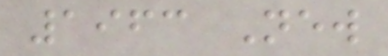1963 New
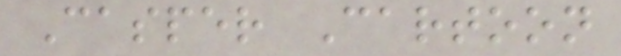Casper Cartoon
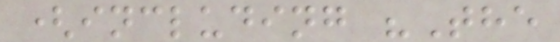(including "The
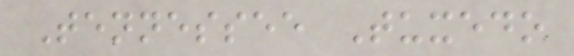Tennessee Tuxedo
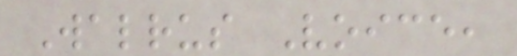Walrus Voice,
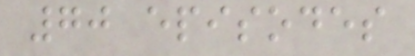70 episodes
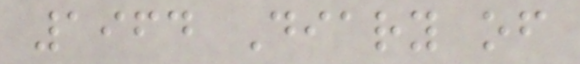1964 Diary of
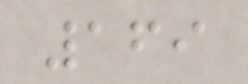169
